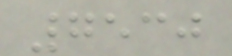7530
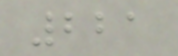221
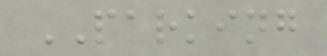PARKING
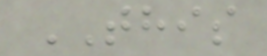THIS
